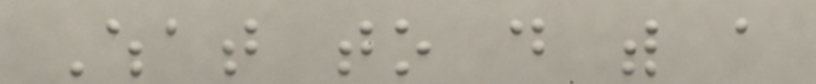What to do with a
